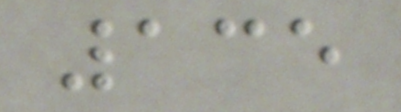135
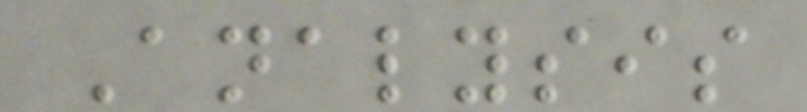Analysis
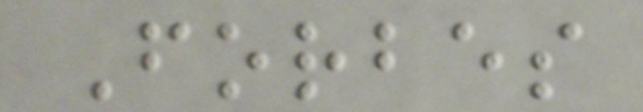Forbes
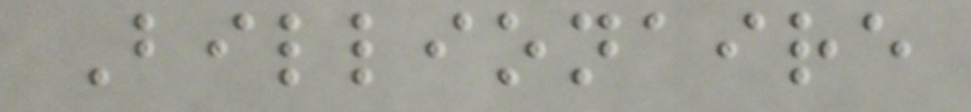Billionaire
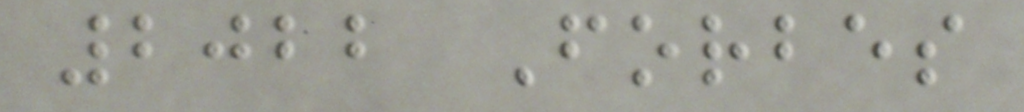2022 Forbes
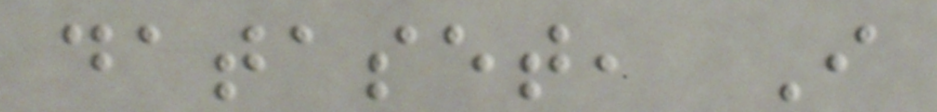dataset, I
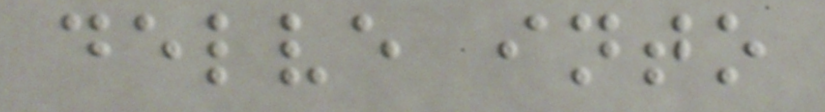delve into
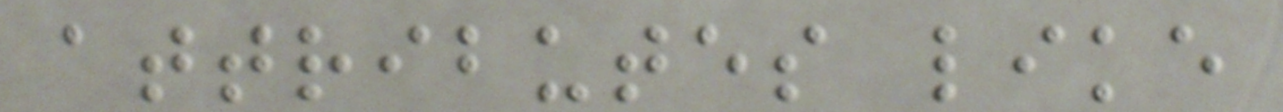attributes like
